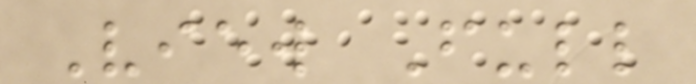View Full
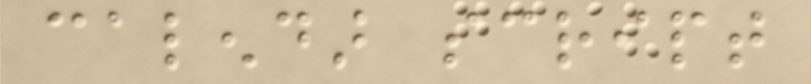calendar script
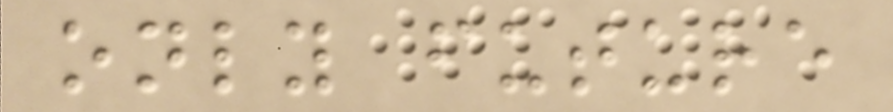only future
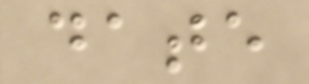date
